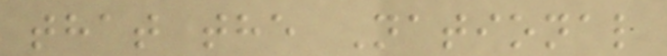that the National
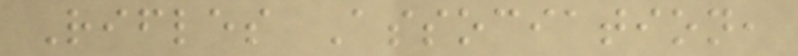Rifles Association,
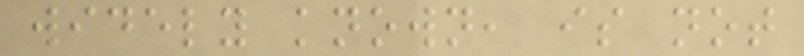widely known, is not
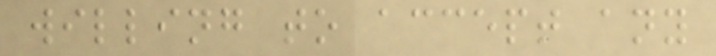willing to accept any
